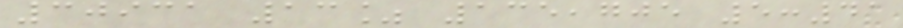30931 13% 135,705 5:41
